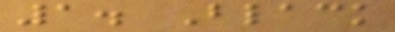1. Black
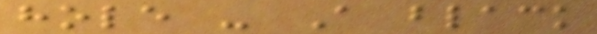hole - A black
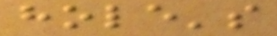hole's
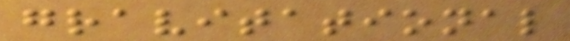gravitational
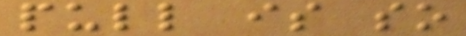pull is so
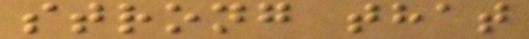strong that
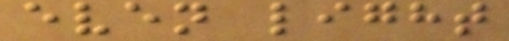even light
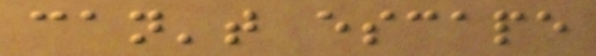can't escape
